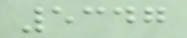5347
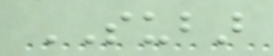SUBAR
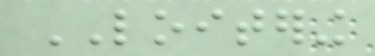LOITERING
